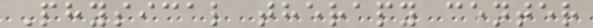Physical therapy center
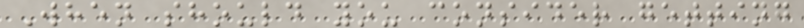When should you consider getting
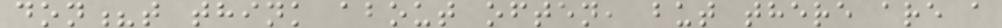don?t think about often, but there are a
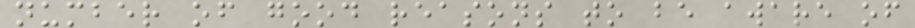number of good reasons to be aware of
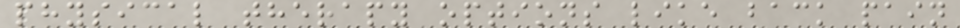physical therapy options like back pain
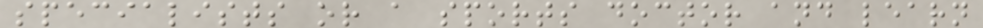specialists or a sports doctor and learn
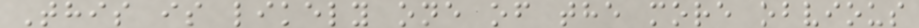This is likely one of the more obvious
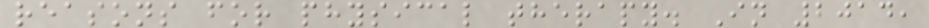reasons for physical therapy. In 2014,
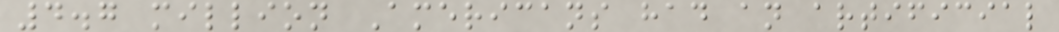4.7 million Americans had an artificial
